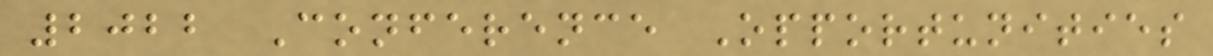2022 Conference Opportunities
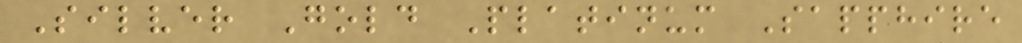Silver Gold Platinum Sapphire
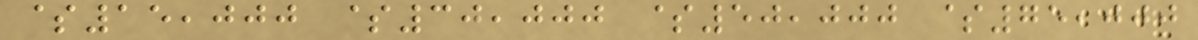$15,000 $30,000 $50,000 $75,000
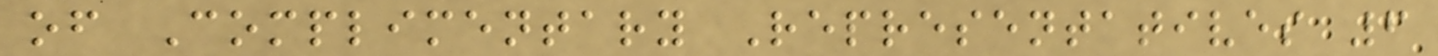of Complimentary Representatives 6
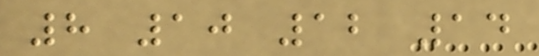8 10 12 14
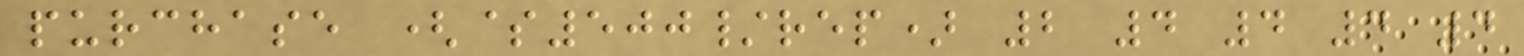purchase ($500/rep) 2 4 4 4 4
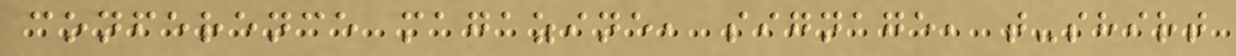conference magazine, signage, t-shirt
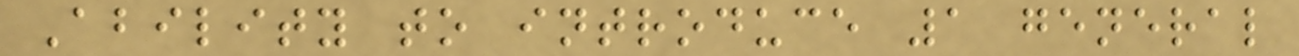Ability to introduce 1 general
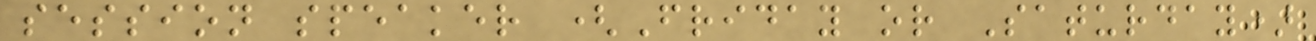session speaker (Friday or Saturday)
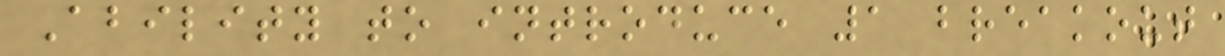Ability to introduce 1 breakout
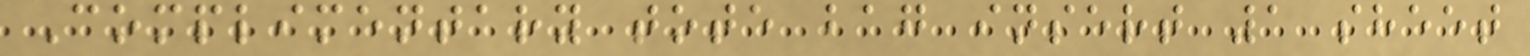Complimentary tote bag insert 1 sheet
